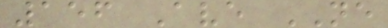156 Ave NE
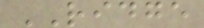RIDGE
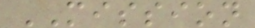MISSION
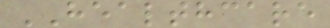HEALTHCARE
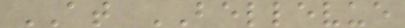AT BELLEVUE
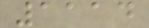1114
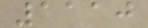1110
